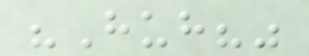"Huh?"
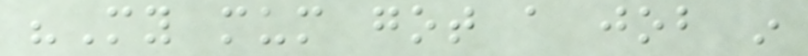"My mum got a job in
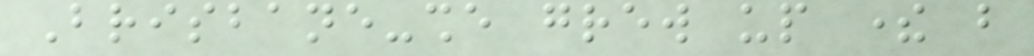Brisbane-she grew up there but
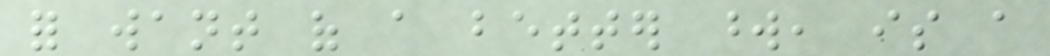for want of a better word, is a
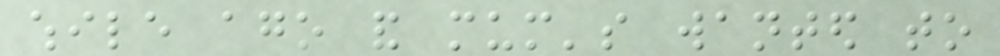while ago and mum's wanted to
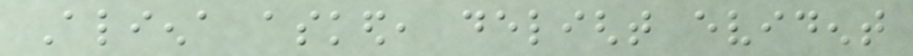Aliena asked, delight evident
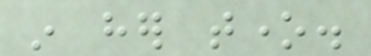in her tone.
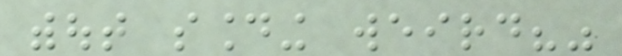without sounding weird?"
